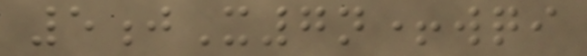5jX7n+wqi
